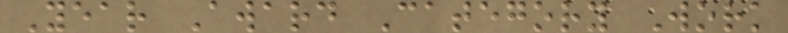Year Award Category Work
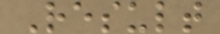Result
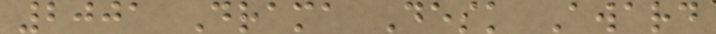2001 Drama Desk Award
